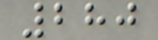280
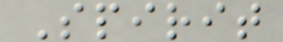Spirit
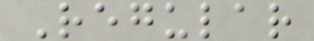Regular
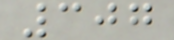307
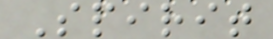Spirit
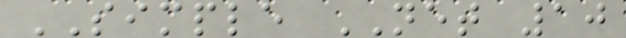SIMPLE NET 10
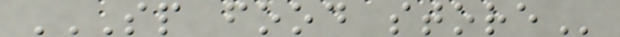SP FOOD STORE
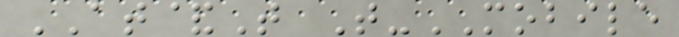AT&T T-MOBILE
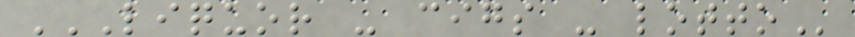LIQUOR - CIGS - LOTTO
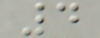4
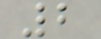2
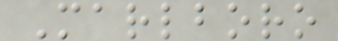Marlboro
